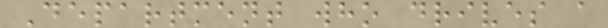Department who drives a
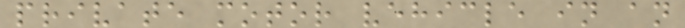private motor vehicle in an
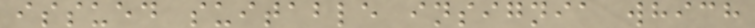issued suitable insignia which
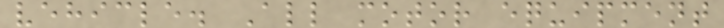vehicle. All motor equipment
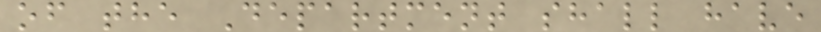of the Department shall have
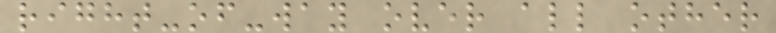right-of-way over all other
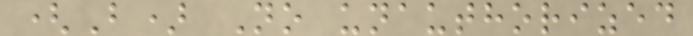(B) No unauthorized
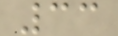33
